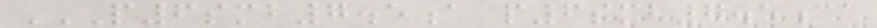P6SMB7.5A P6SMB7.5CA
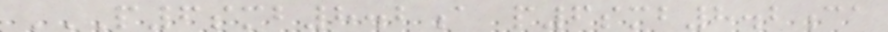P6SMB8.2A P6SMB8.2CA
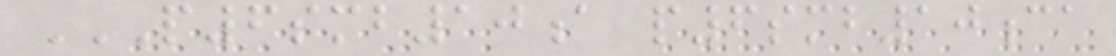P6SMB10A P6SMB10CA
